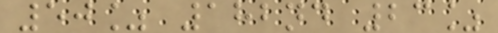50% 182nd 23%
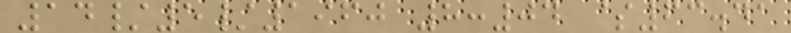14/5/1960 8:04 $63.41
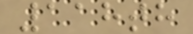118th
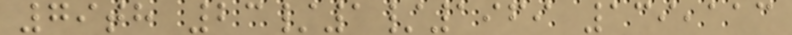79th 23/1/1969 139,113
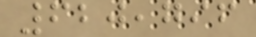620,796
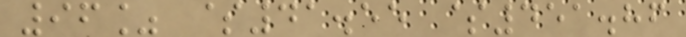96% $41.55 $451.86
